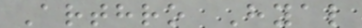Arthro Hyal
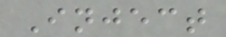Inject
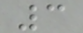3
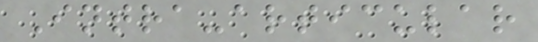Intra-articular
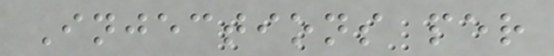Injections per
